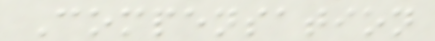Compensation
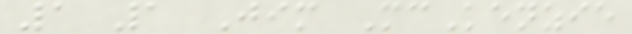1 1 Jim McKenzie
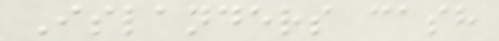Islanders cash
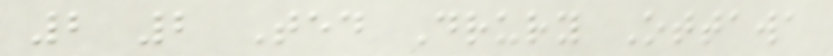2 2 Ted Drury Ottawa
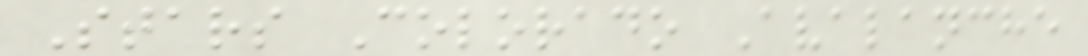Stars Colorado Avalanche
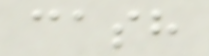cash
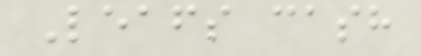Leafs cash
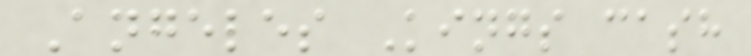Angeles Kings cash
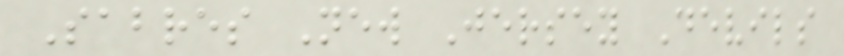Sabres New Jersey Devils
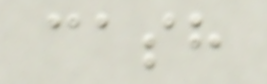cash
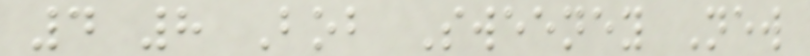4 8 Bob Sweeney New
